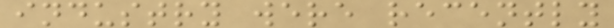industry were recently
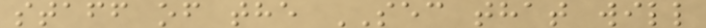staff of the SEC that will
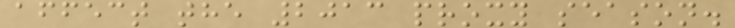affect the 2013 proxy season.
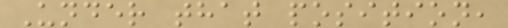Under that position,
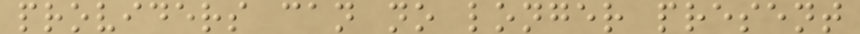providers can no longer present
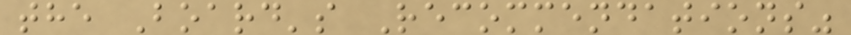the Board's Recommendations"
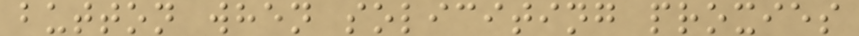button when soliciting proxies
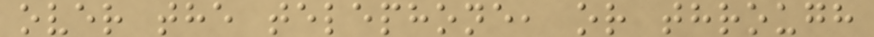over the telephone, or through
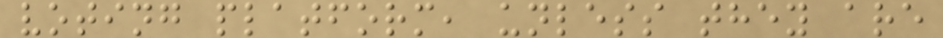voting platform, unless they are
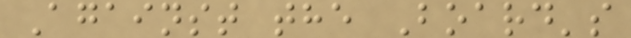Against the Board's
